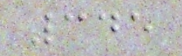345
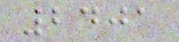2401
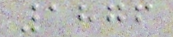1876
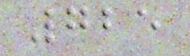725
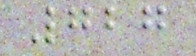727
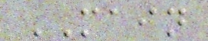MAIN
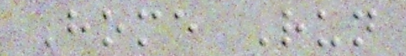Home Run
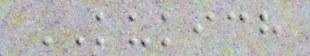KUKICH
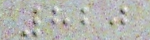820
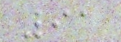91
